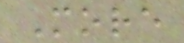More
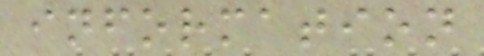information
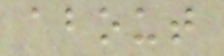about
